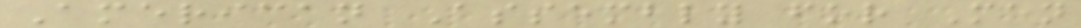American Assembly for Men
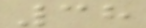38
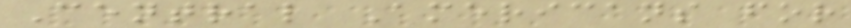Central Americans for
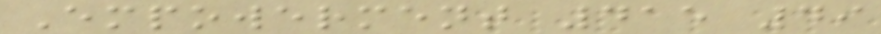Empowerment 415 49
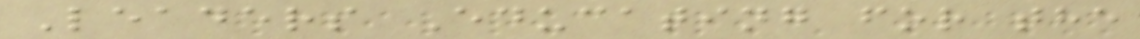Leaders Educating for the
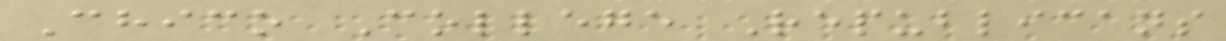Chico College Republicans
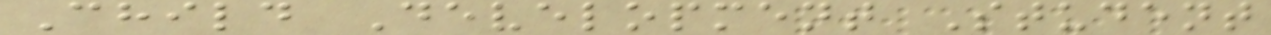Child Development Student
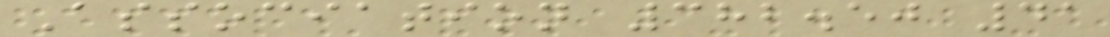Association 382.50 41
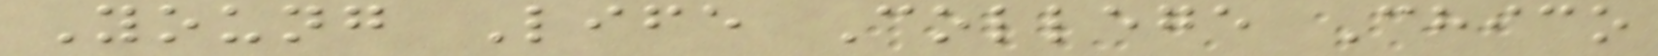Young Life College Chico
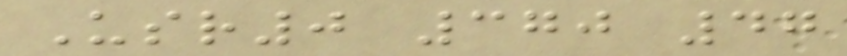Usr0 370 47
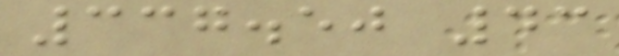337.50 43
